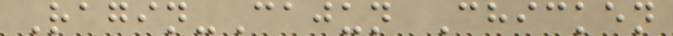Ragin-Cajun Chicken
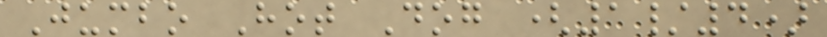Jumbo Hot Dog (1/4)
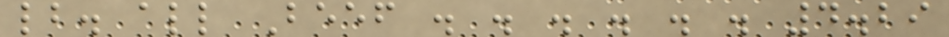lb. all Beef . . . . . . 4.29
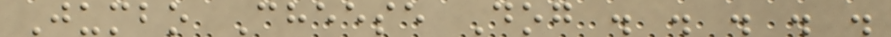Jumbo Cheese Dog . . . . .
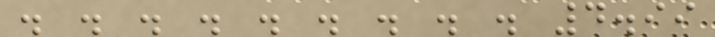. . . . . . . . . 4.99
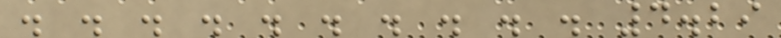. . . . . . . . . . 4.29
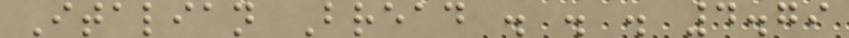Italian Bread . . . 4.79
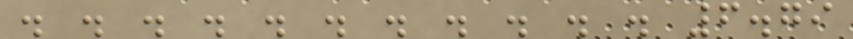. . . . . . . . . . . 6.79
